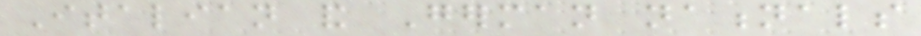Italian and German nationals
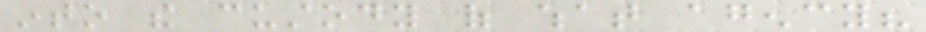into the custody of what agency?
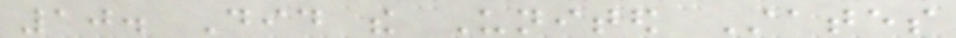10. Did the United States
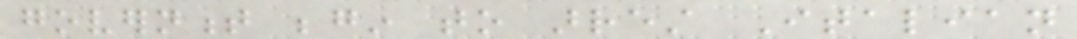government begin to arrest Italian
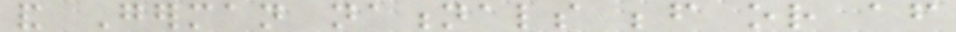and German nationals before or after
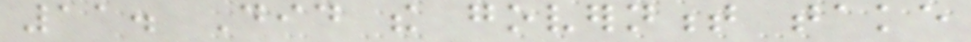11. Did the government take
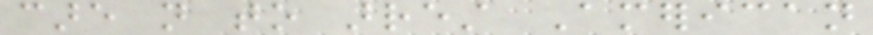care not to arrest American
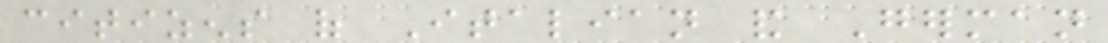citizens of Italian and German
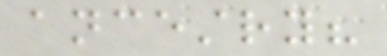ancestry?
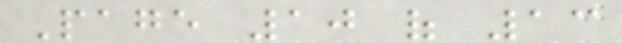Page 10 of 13
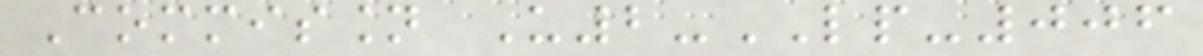Commission U2-LP-006
